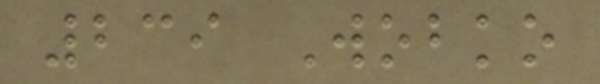239 Wobko
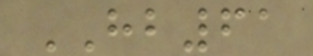HB61
